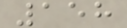158
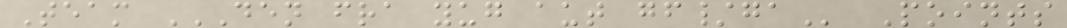Team DEN FRA YUG AUT GF/GA Points
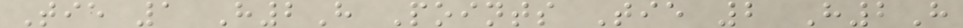Tie 1 H2H Points Tie 2 H2H
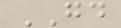GD
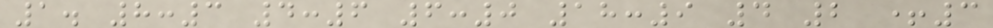1. 8:3 4:6 6:0 18:9 4 2 +3
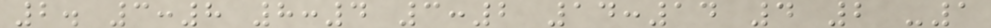2. 3:8 8:4 3:2 14:14 4 2 -1
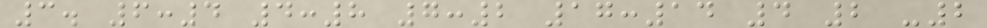3. 6:4 4:8 7:2 17:14 4 2 -2
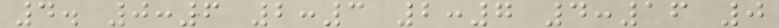4. 0:6 2:3 2:7 4:16 0
